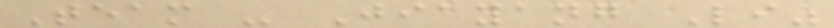Team - Jiayang Li"
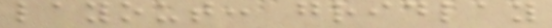layout: gridlay
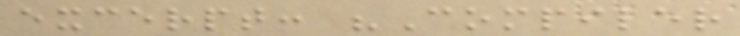excerpt: "Compiler
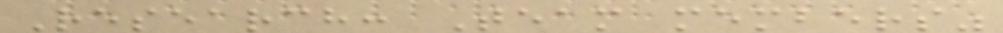Research: Team members"
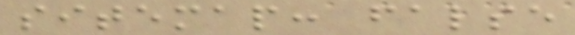sitemap: false
